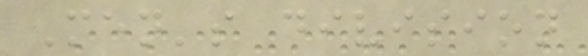Men's division
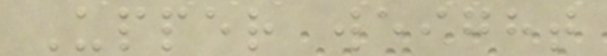Upper weight
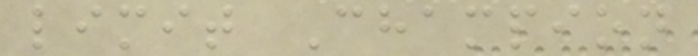limit Champion
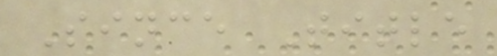Since Title
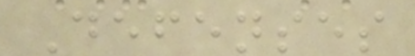Defenses
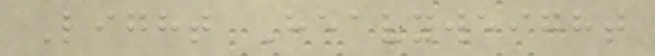Light Heavyweight
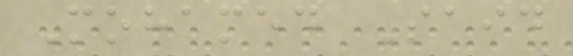Mohamed Said
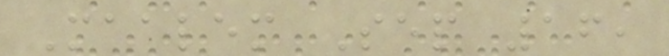Maalem Sep 16,
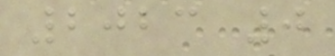2023 0
